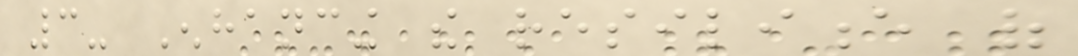3- Enhancing the resilience of
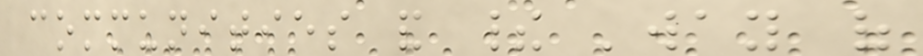communities and their 'way of
